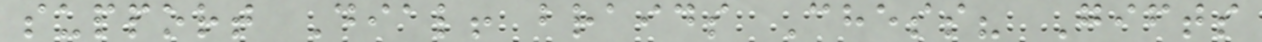support Dial! braids Chess? Gifts
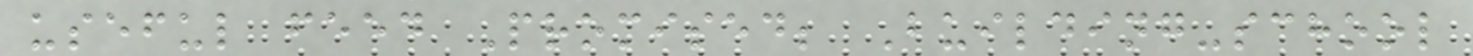useful feed Promised; Building-school
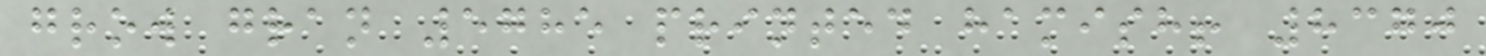grow gran 5785 printed hamish! 8370
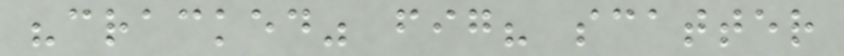"cracked" fig? scatter
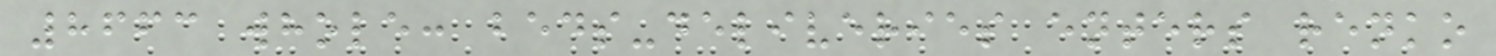8663 whole: beds-deliveries enters renko
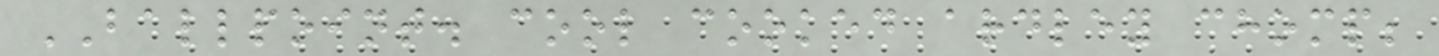BALLPOINT. cool cooked ardley chomp;
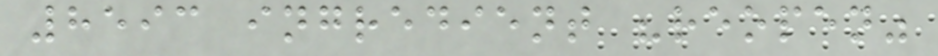8593 ingredient "reopen"
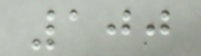100
